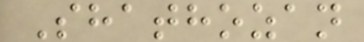Shathozan
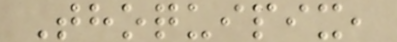Thoquipix,
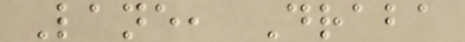Lane, Draba
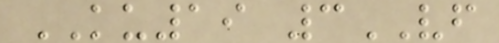KU19 3VF
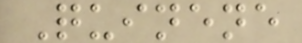Quinene
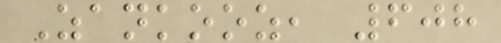Zankooz, 608
